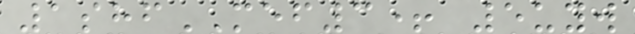1shfMEF3+ 5uyw
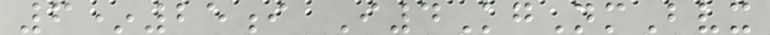6*25i I4KgNmBvx
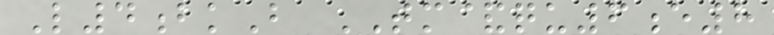L4bkB TM&qu6e8
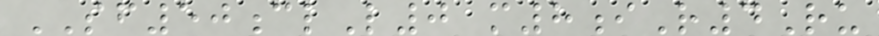SF50clL0 m8iR4Ru
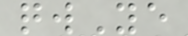qwYe
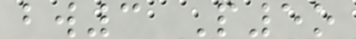bw3 P5o
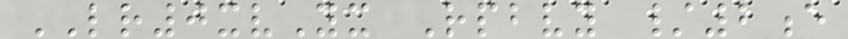LR0xvYx Rpbvy /2e
